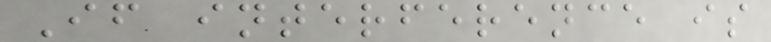If interference is
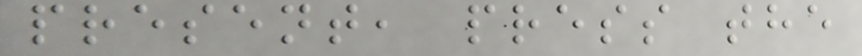present, press the
